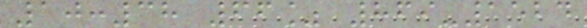10:38 66% 869-1524
